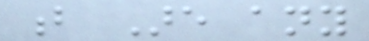b Are any
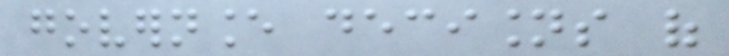governance decisions of
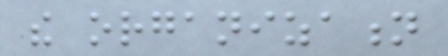the organization
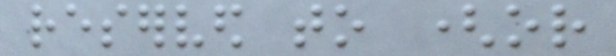reserved to (or
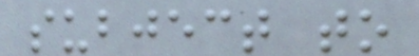subject to
